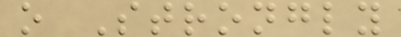o Strongly
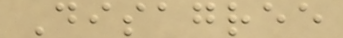Disagree
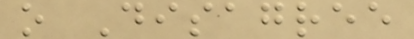o Disagree
